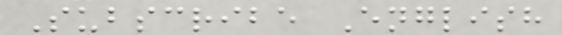Subscribe English
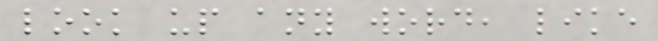look up any word, like
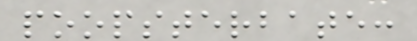poopsterbate:
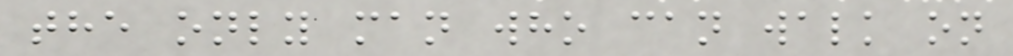the only man who can walk on
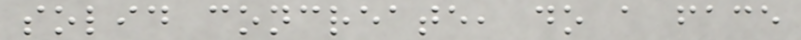solid concreate, do a face
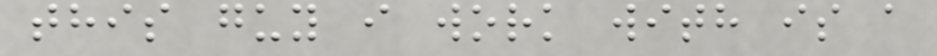this guy i work with is a
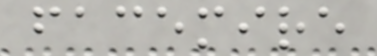facemire
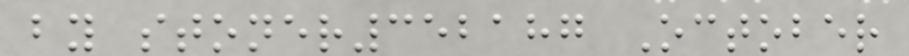by stoner352187 October
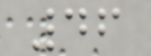46
